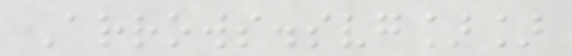Arrows.svg]]
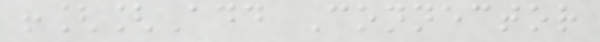![[Add Connector
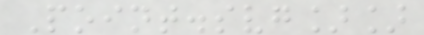Point.svg]]
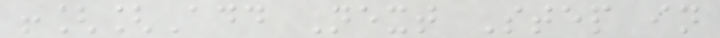![[Add Next Step in
